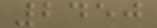2450
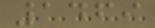1469
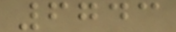6743
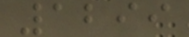1299
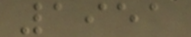1951
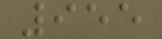955
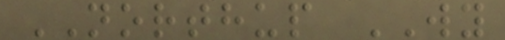NORTHUP WY
